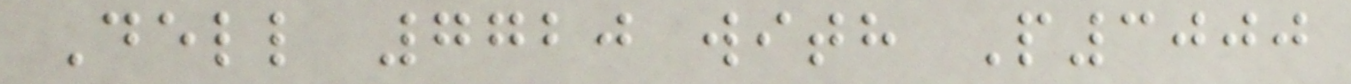Dell 7720 with P3000
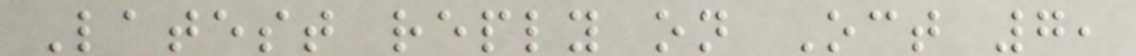Latest reply on Oct 7,
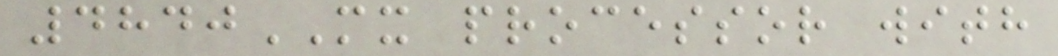4840MX processor with
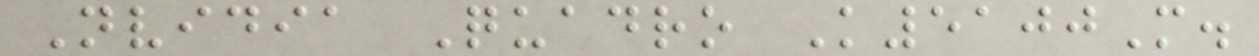Nvidia Quadro K5100M.
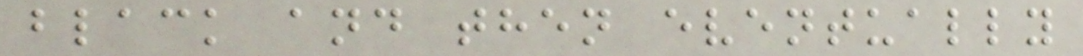black and then eventually
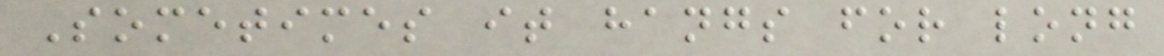Sometimes it hangs for long
